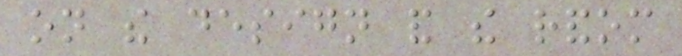on the design and the random
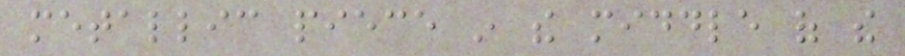metallic piece in the middle of the
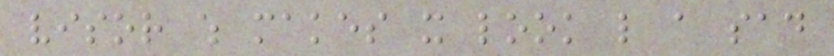visor which makes it look like a sad
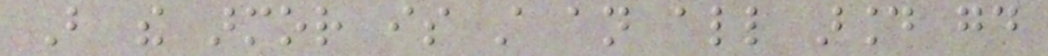But the armor is still an all around good
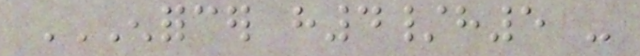ENFORCER H4/H5 -
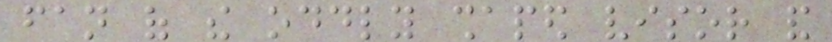fan of the oddly shaped visor and
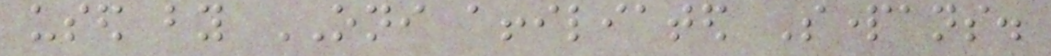used by ONI affiliated Spartans.
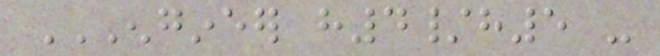ENGINEER H4/H5 -
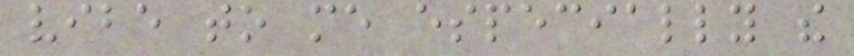vibe to me especially the
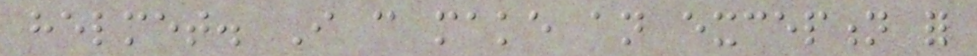helmet. I can make an exception for
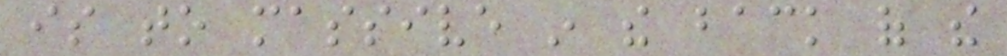is to massive in the back of the
